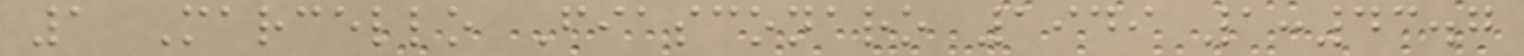1 Marcello Fiasconaro 1949 1:43.7
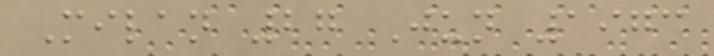Milan 27 Jun 1973
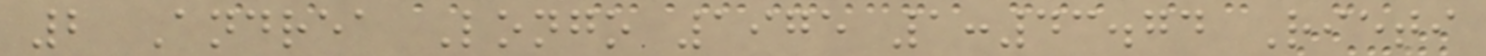2 Andrea Longo 1975 1:43.74 Rieti
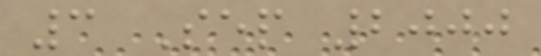3 Sep 2000
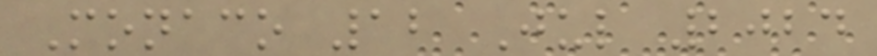Monaco 12 Jul 2024
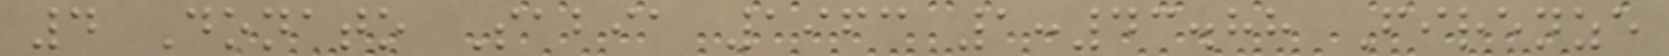4 Donato Sabia 1963 1:43.88 Firenze
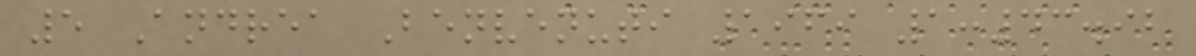5 Andrea Benvenuti 1969 1:43.92
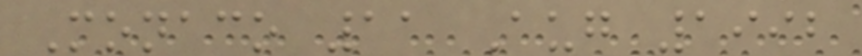Monaco 11 Aug 1992
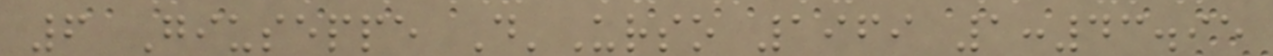6 Giuseppe D'Urso 1969 1:43.95
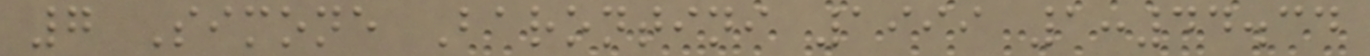7 Simone Barontini 1999 1:44.34
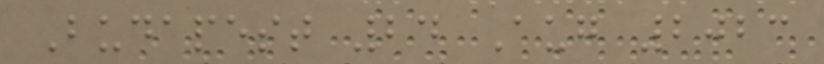Budapest 24 Aug 2023
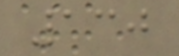130
